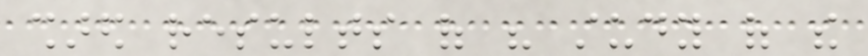shared results of his study of the
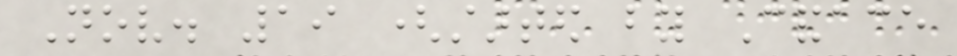Nov. 19 (started by Candace
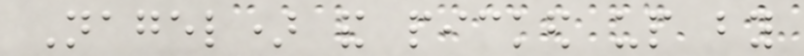Nagel) and picked up by
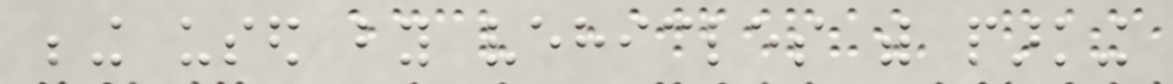being used by vehicles with parking
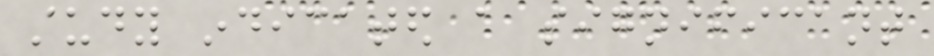study indicated a significant
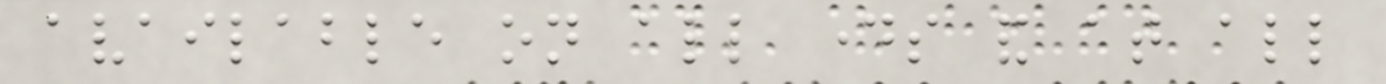available on all days and at all
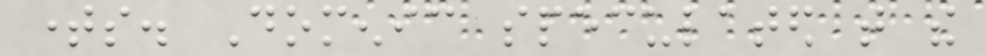times. Domenic speculated that the
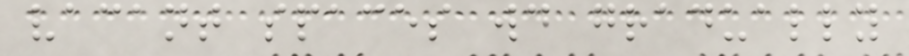vacant spaces would gradually
